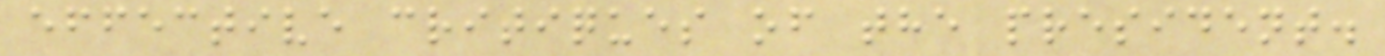effective critiques of the president.
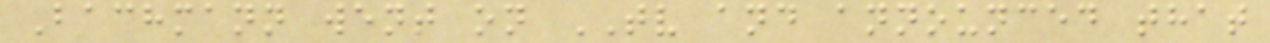Bachmann went on TV and announced that
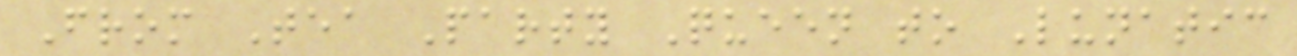From Tea Party Queen to Lunatic
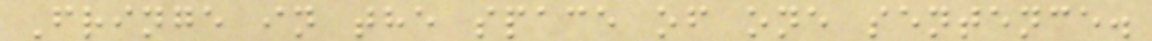Fringe in the space of one sentence.
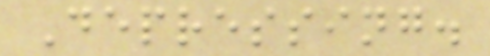Depressing.
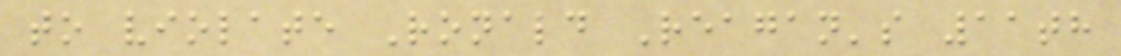to violate Ronald Reagan's 11th
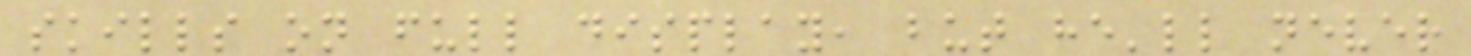skills on full display, but he'll never
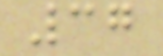37
